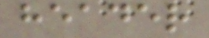header
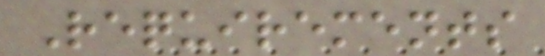Requirements
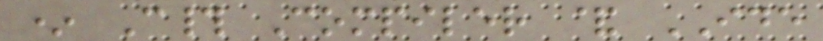* C# Compiler & IDE
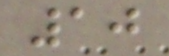10
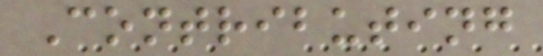Contributing
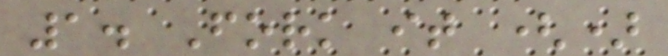1. Fork it ()
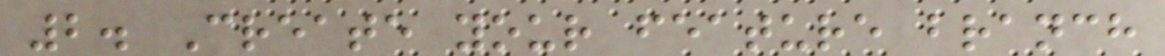2. Create your feature branch
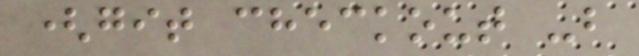(git checkout -b
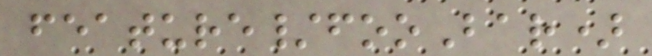feature/fooBar)
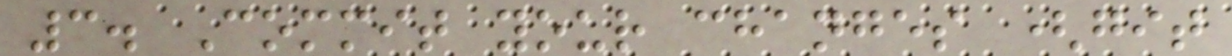3. Commit your changes (git
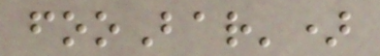fooBar')
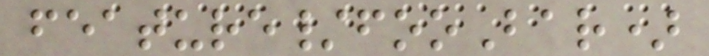feature/fooBar)
